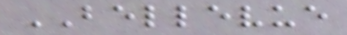BELLEVUE
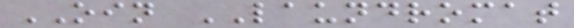OIN LAUNDROMAT
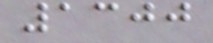1300
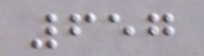657
